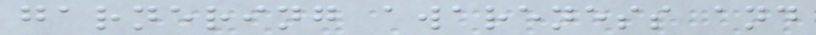garnering awareness and
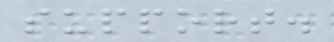support.
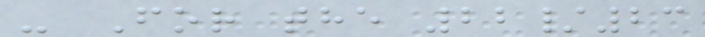- For the 22/23
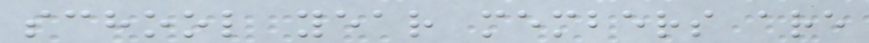school year members are
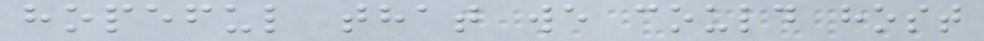hopeful that we could host
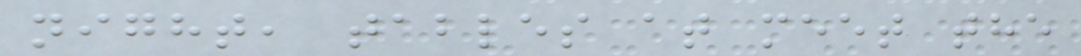night, tables at meet the
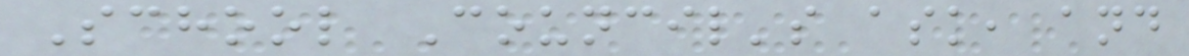School Council's ask, and
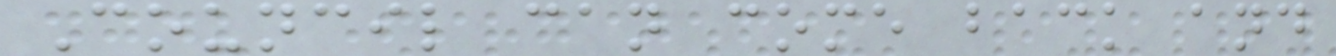Council can come back and
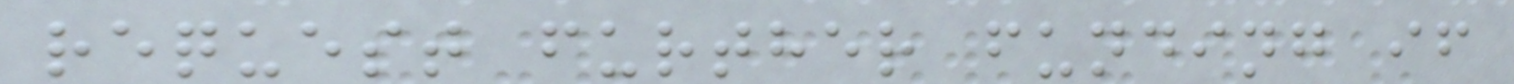request further funding if
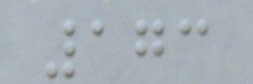173
